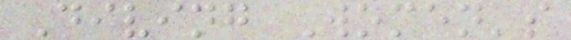Diving Women's
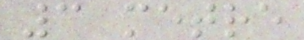3 metre
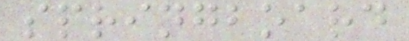springboard
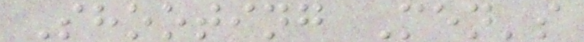Shooting Men's
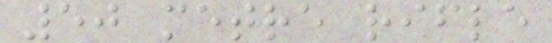50 metre rifle
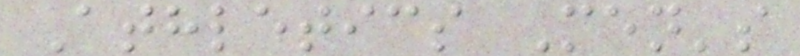Athletics Men's
